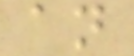an
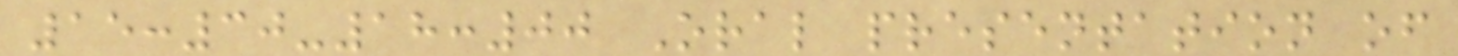15:30-18:00 Oral presentation of
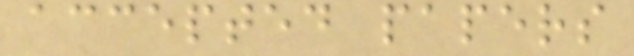accepted papers
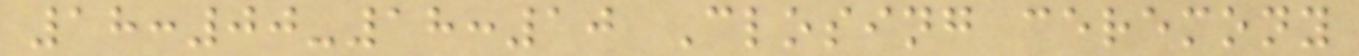18:00-18:10 Closing ceremony
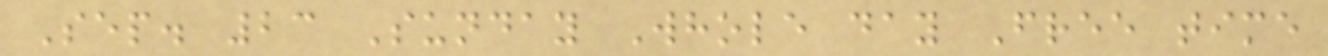Sep. 23 Sunday Whole day Free time
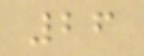26
